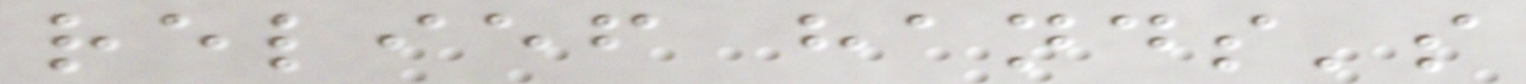relief hands's
